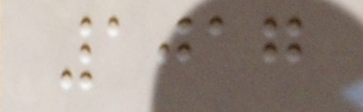1017
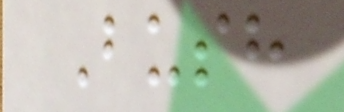Bush
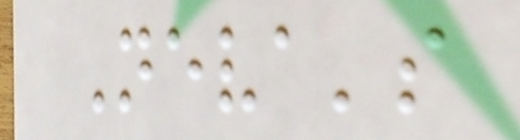Neva's
